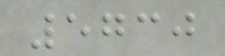5730
